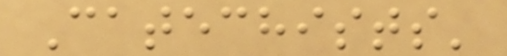Catechists'
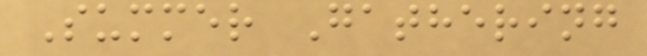Summer Gathering
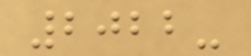2022-
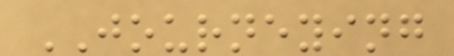JOURNEYING
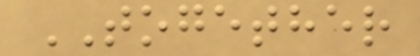TOGETHER
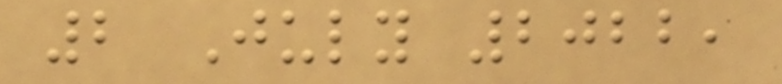2 July 2022,
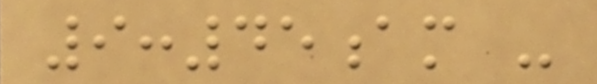9:45am -
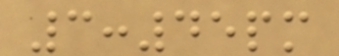3:45pm
